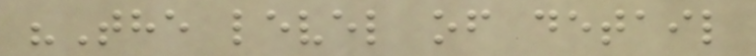"The level of detail
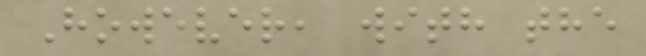However, with the
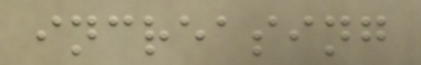increasing
